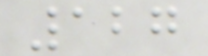127
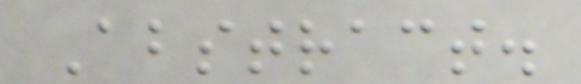Abstract.
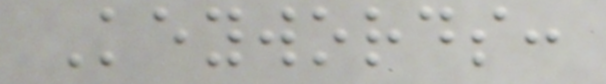Keywords:
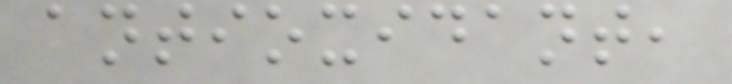antioxidant,
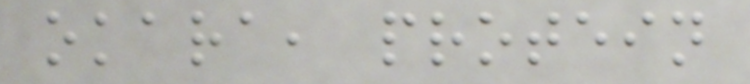okara, protein
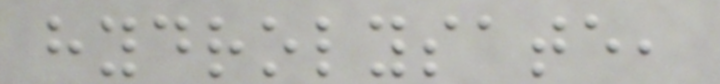hydrolysate,
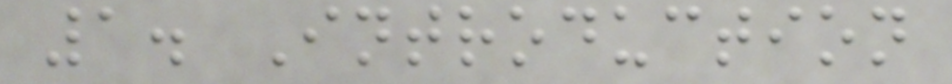1. Introduction
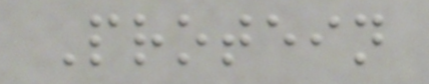Protein
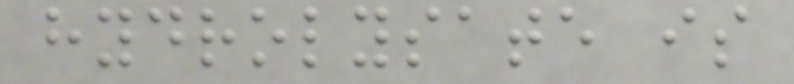hydrolysate is
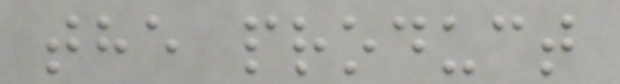the product
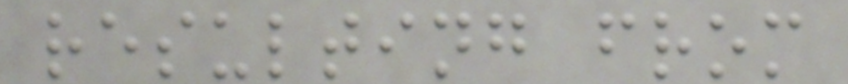resulting from
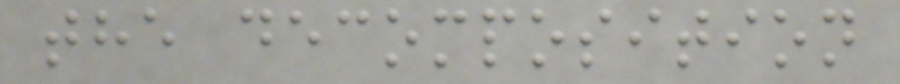the decomposition
